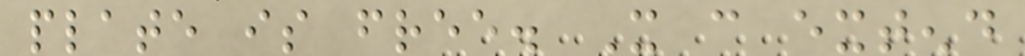plate is free. It can extend
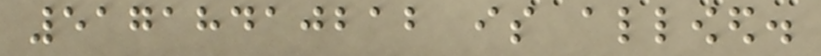51718410212 is allowed.
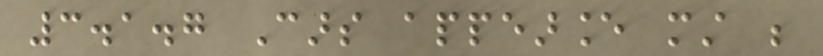3.1.7 Cars appearance must be
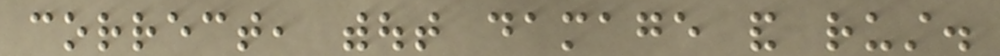correct, without damage and rust.
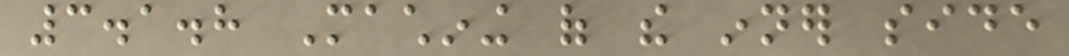3.1.8 Machining of the inner side
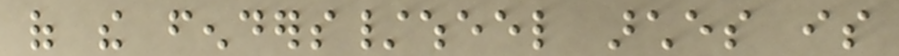of the fenders/wheel arches is
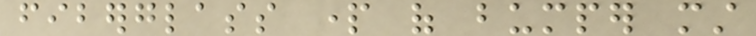fiberglass part of bumper must
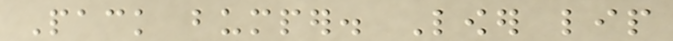Pack bumper. Lower lip
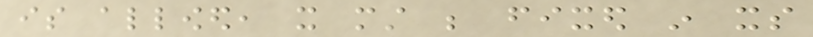is allowed, it must be fixed in its
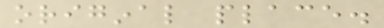original place.
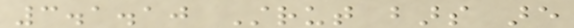3.1.10 Strut bars are
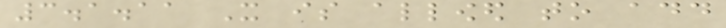3.1.11 It is allowed to add
